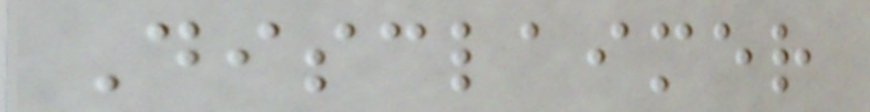Disclaimer
